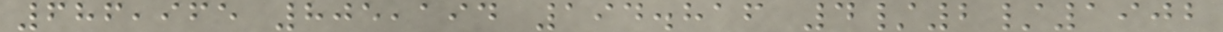686,965 805,194 194.816 4/2/1902
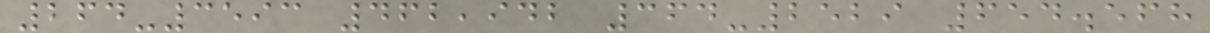264-3593 462,942 364-2529 654.568
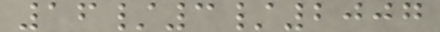16/3/2007
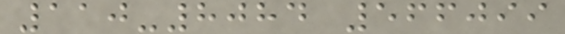110-8084 566099
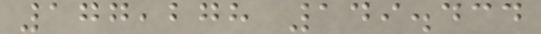177,278 149.434
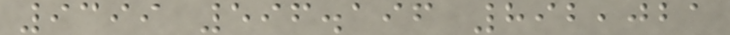9399 596.196 892,021
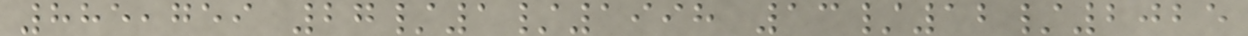885,759 27/1/1998 13/12/2025
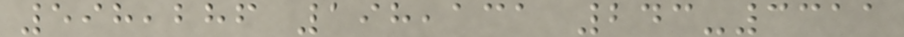598,286 198,131 243-3311
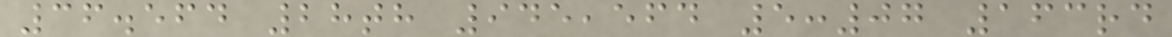36.564 28th 945,564 5:07 163rd
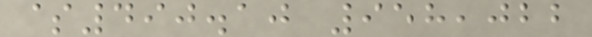$490.10 958,022
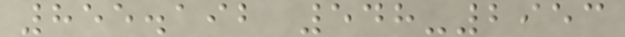855.192 548-2953
